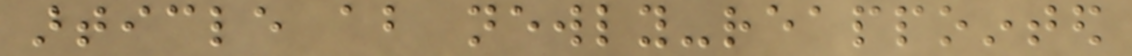article about newly-reappointed
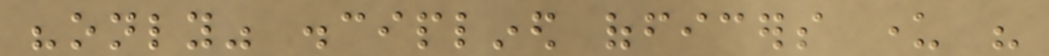"only" disciplined officers under his
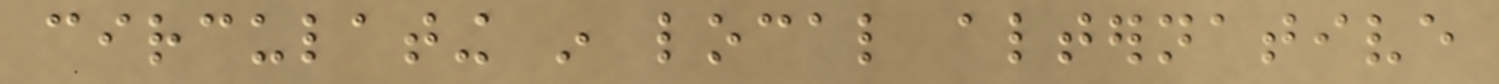circulating in local alternative
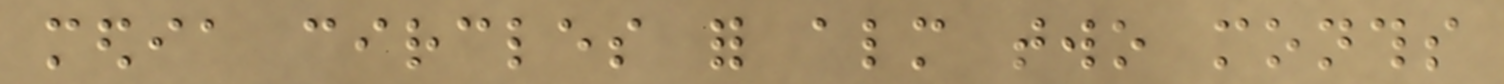media circles for almost two months
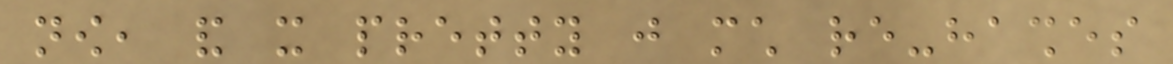now, and it pretty just much re-hashes
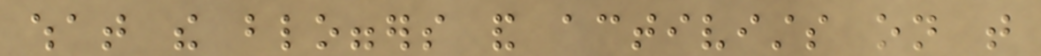what the bloggers and activists on that
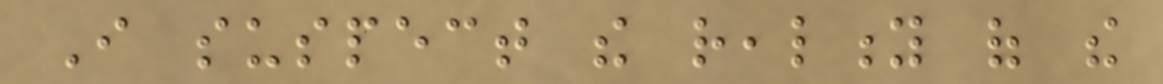I suspect the reality of the
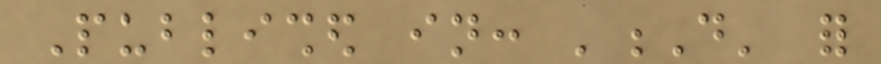Published in: 'D' for
